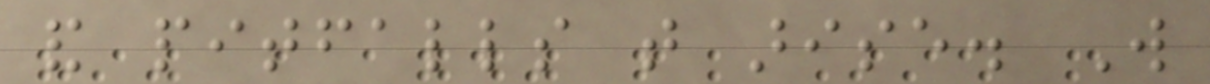and pitfalls that arise. Will
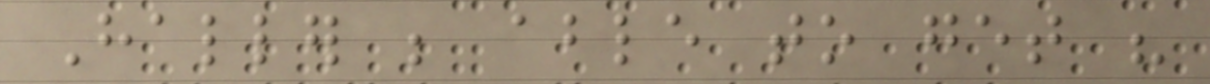Haller be able to get his
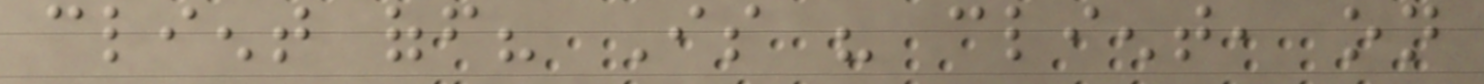client off? Is his client, on
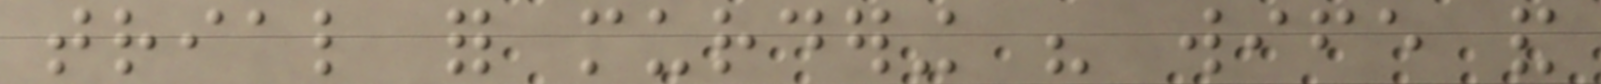trial for murdering his wife and
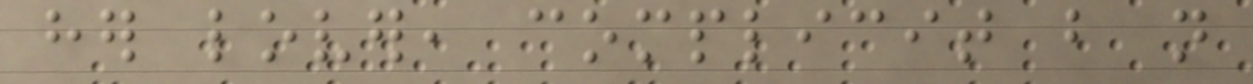her lover, complicit but not
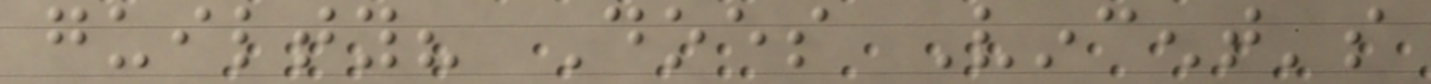guilty? Does Vincent's
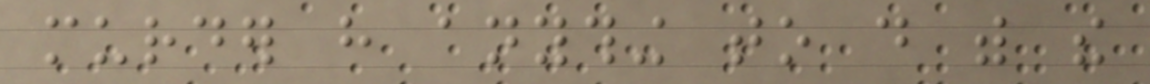murder have anything to do with the
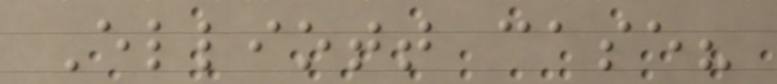Elliott case?
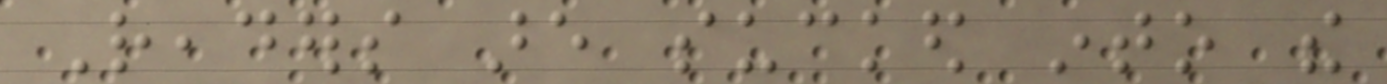Readers are sucked into the
